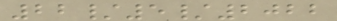22/5/2022
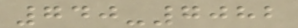740-7082
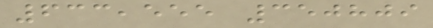633,555 350809
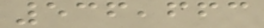536,663
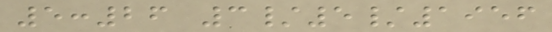5:26 3/5/1956
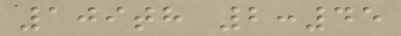109th 2:45
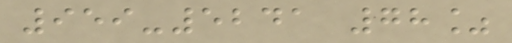959-5241 78%
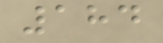184
